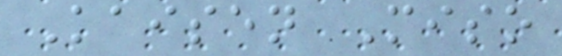Kaisen Miso
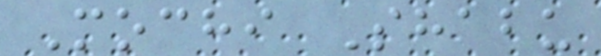Mochi Shabu
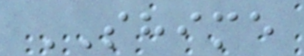SHIME
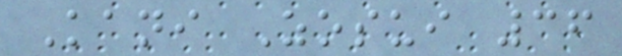Kani Zosui 36
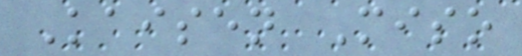Kaisen Miso
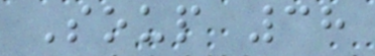Soup 38
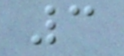3
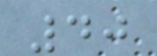40
